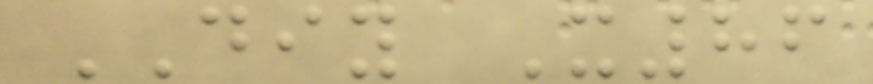DIY X86
